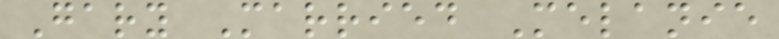Gary Married Melanie
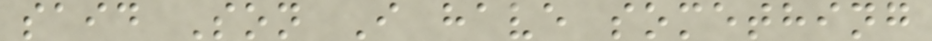said Son I have something
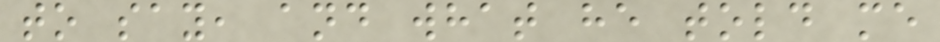to say, and what he told me
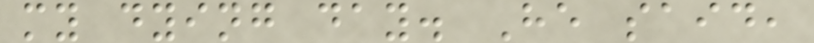my dying day. He said,
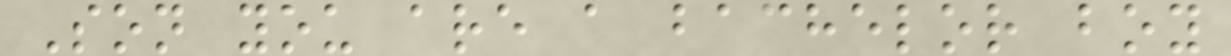Son you are a bachelor boy
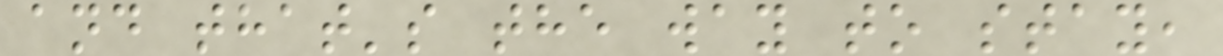and that's the way to stay,
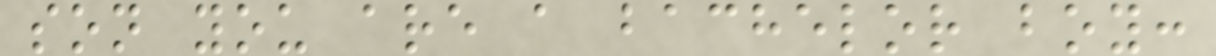son you are a bachelor boy:
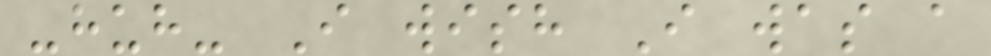-huh- I wish I was a
